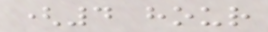(4 hour
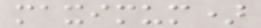maximum)
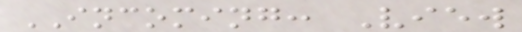INCOMING: View
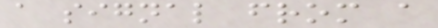a signal from a
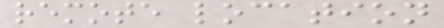remote location
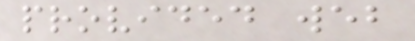provided web
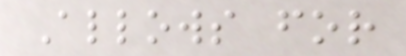Allows for
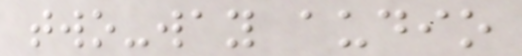two-way audio
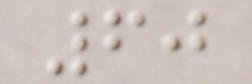60
